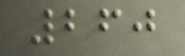260
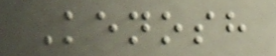Kenosh
